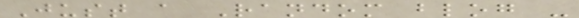Just a Random blog -
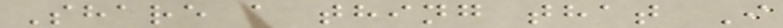Share a thing that I
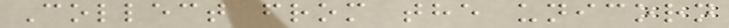Collect from the unicorn
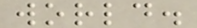world.
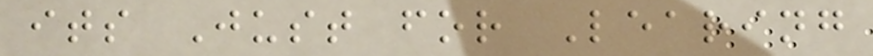its Just for Learing
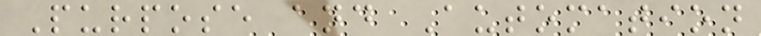Purpose and Automation
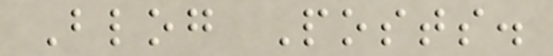Blog Posts.
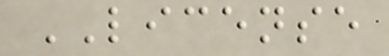LICENSE
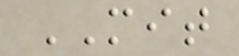MIT
